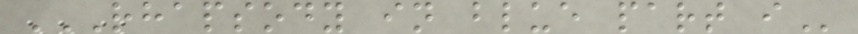RHAPSODY IN BLUE PART I
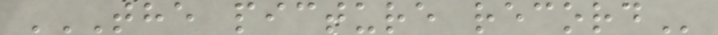THE PICTURE RECORD
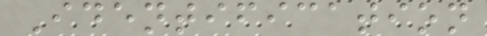Identification
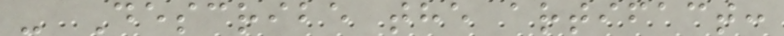- Describe the artifact:
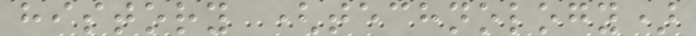history (technology)
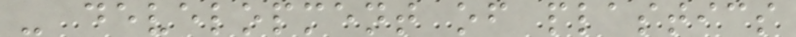- development of plastics
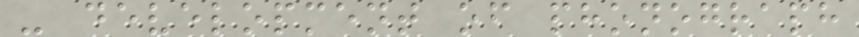- development of phonograph
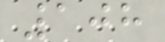108
